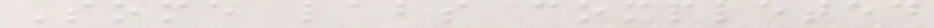Some labs completed
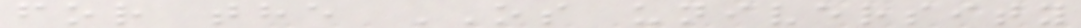for the OS university
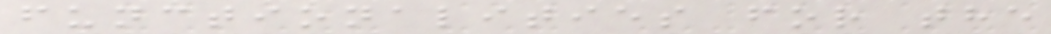functionalities for the
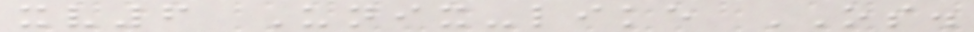xv6 Unix-like OS.
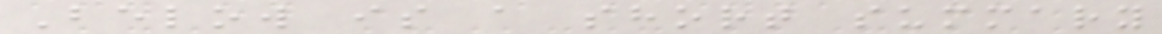Below is a short summary
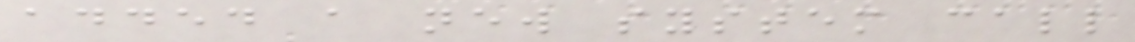added a new system call
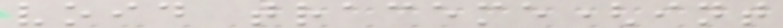void traceme(int
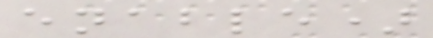enable)
